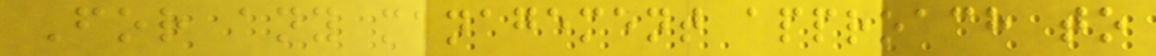For any management approach to
